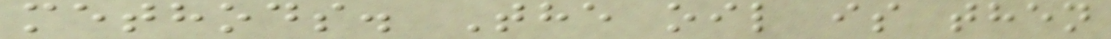methods. The oil is then
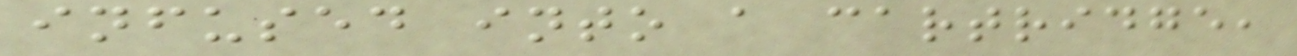infused into a cartridge,
